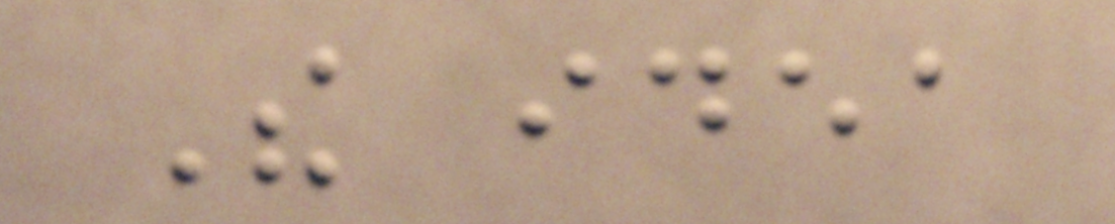The idea
